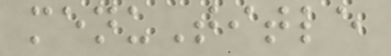menuTitle
